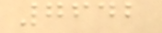7642
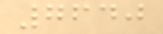7640
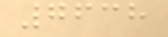7638
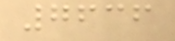7636
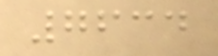7634
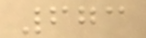673
